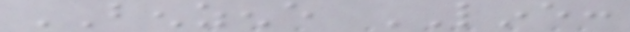BENZENE LINE:
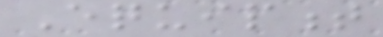Equipment
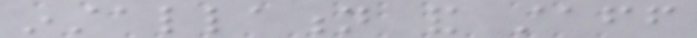installation and staff
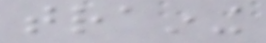training
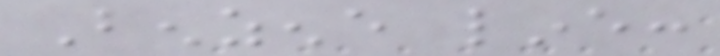Benzene line:
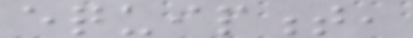equipment,
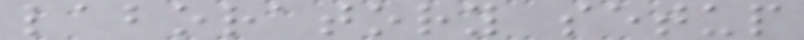laboratory setup
